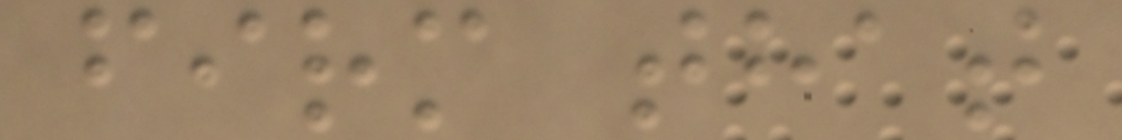firm that
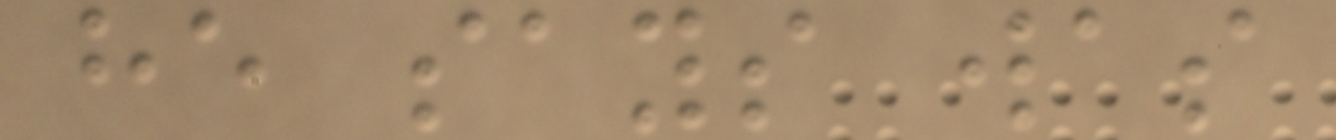he says was
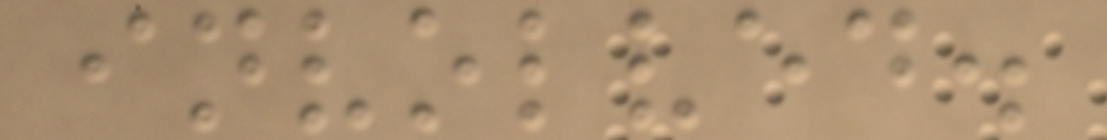involved.
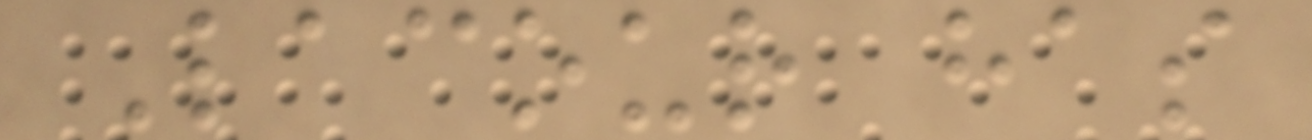Lacour has
